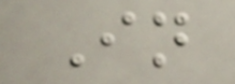In
